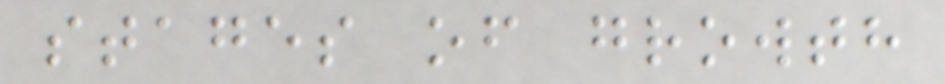stages of growth
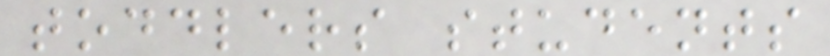toddlers students
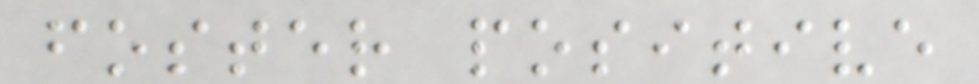foster positive
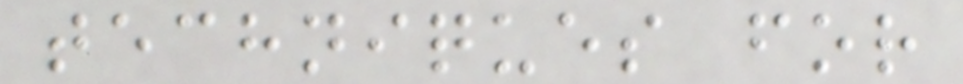techniques for
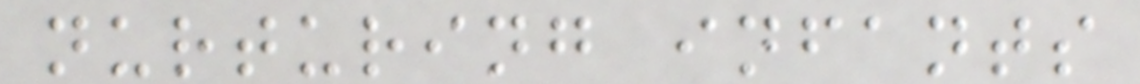nurturing infants
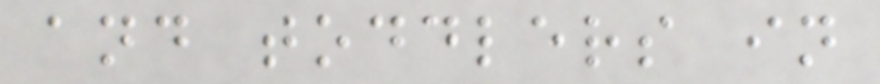and toddlers in
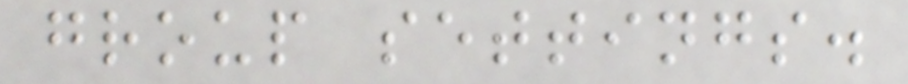group settings.
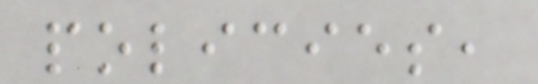policies,
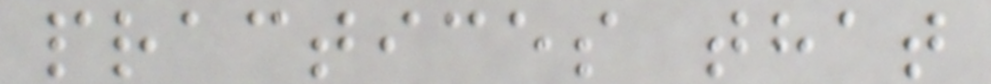practices that
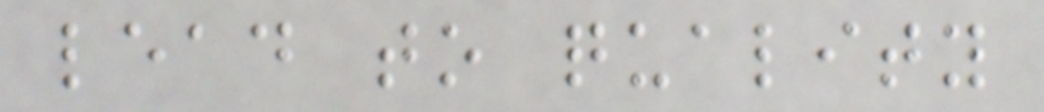lead to quality
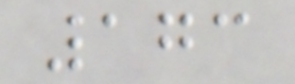173
